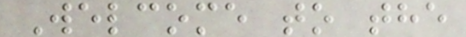Welcome to the
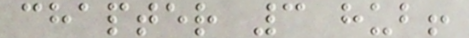chapter 3 hub!
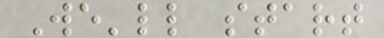We'll start
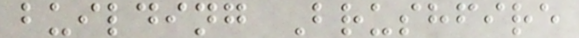building Brushfire
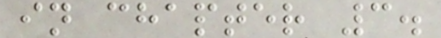in chapter 3.
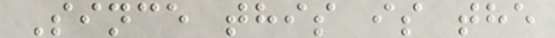Since this is the
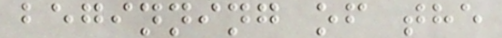beginning of the
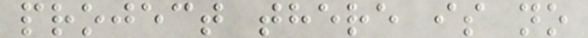project there is no
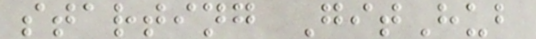starting GitHub
